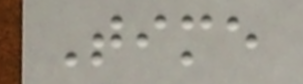Time
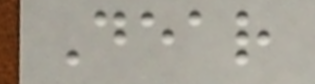Dear
